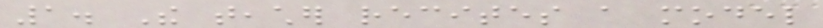1. The teacher recites a model
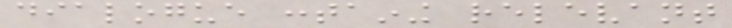dialogue containing relevant
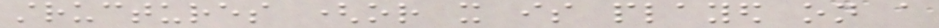structures (or it is played on a
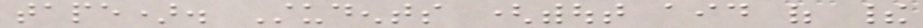tape). Students (without aid of their
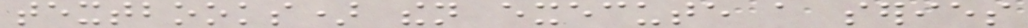textbooks) then execute a series
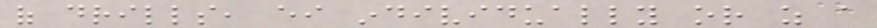of drills, either individually or as a
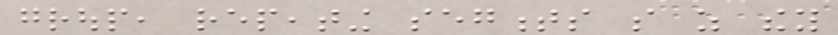group, repeating segments so as they
